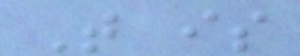That is
